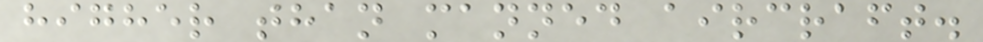higher than manned aircraft.
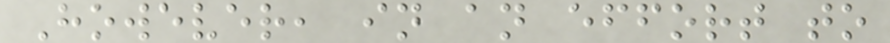However, in an effort to
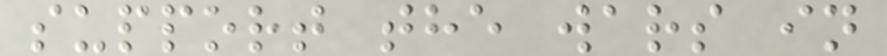support the wars in
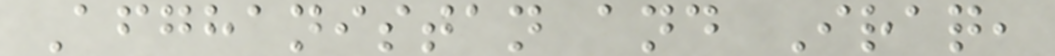Afghanistan and Iraq,
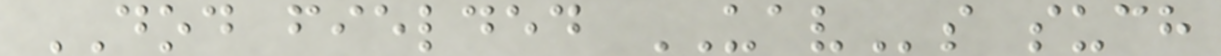DOD fielded UAVs such
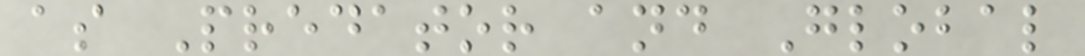as Predator and Global
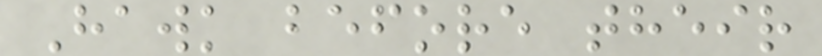Hawk before their
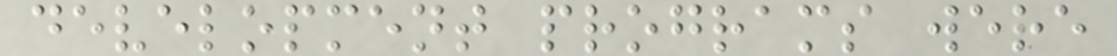development programs were
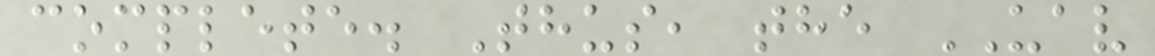complete. Thus, the UAV
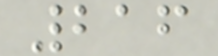216
